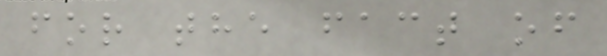for the fact of
